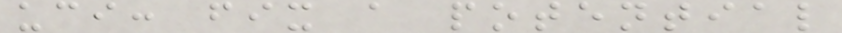uci: fix a potential
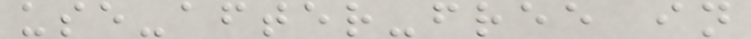use-after-free in
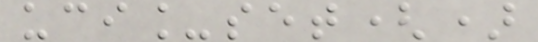uci_set()
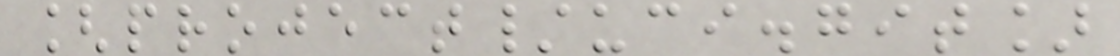[project/uci.git]
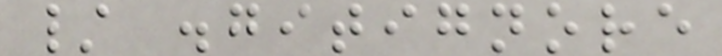/ .gitignore
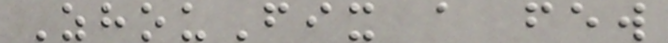ZhouFix a few
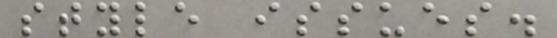style issues.
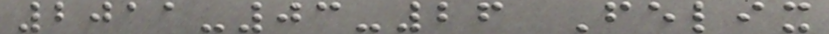2011-03-26 Felix
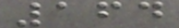164
